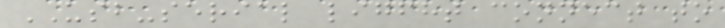USB-serial ligfht connect to
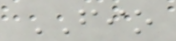FIO
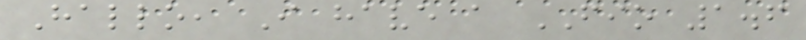Hallo, I have a FIO 1.6
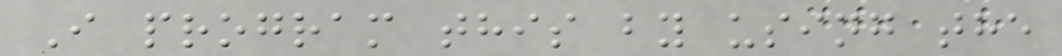I program this by using the
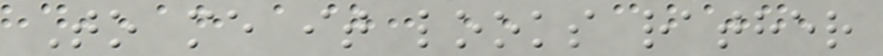To me it looks rather
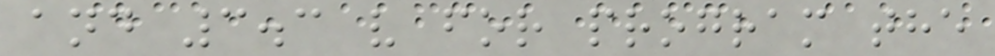and 3.3 v for program the
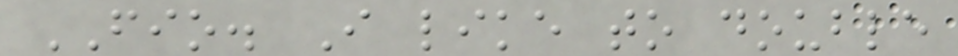FIO. I like to double
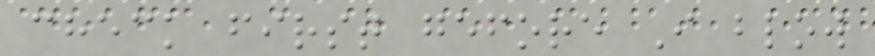check first gefore I blow
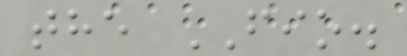the FIO.
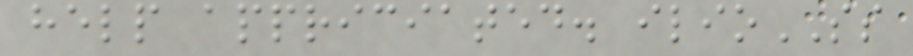help appriciated. ilioSS
